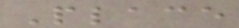Place
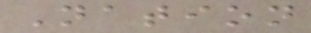Nation
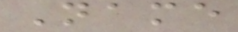Name
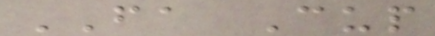FA Cup
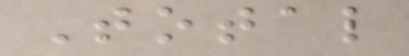Total
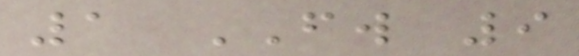1 FW 9
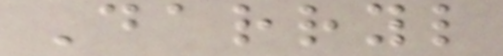Darryl
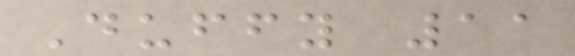Duffy 11
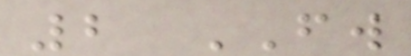2 FW
